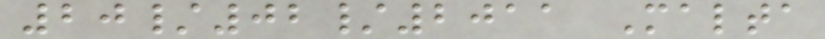20/02/2011 Malta
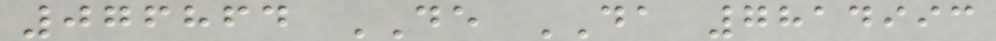076864 DE DA 7814993
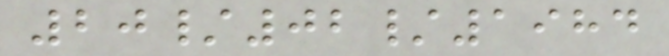20/02/1984
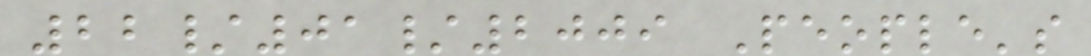22/01/2009 People's
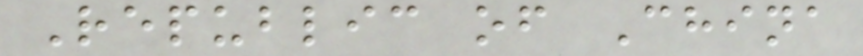Republic of China
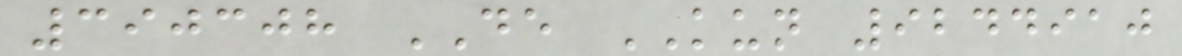390308 DE KUN 9244910
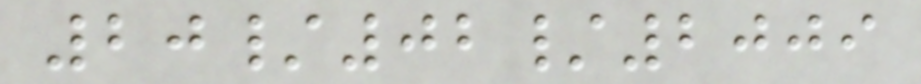20/02/2009
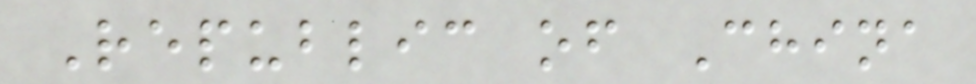Republic of China
